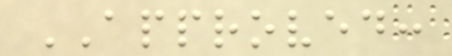APPROVED:
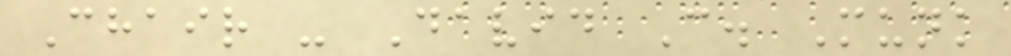Chair - David C. Munk
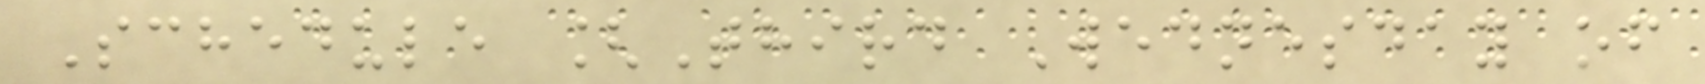Schedule [Third Wednesday of
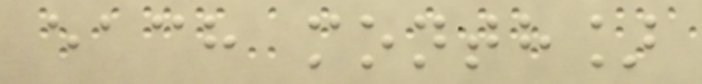each month]
